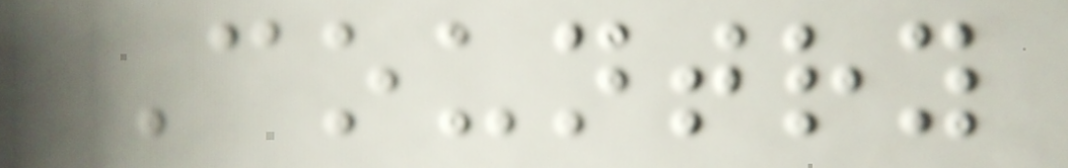Country
